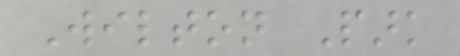Wilton Park
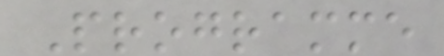Programme
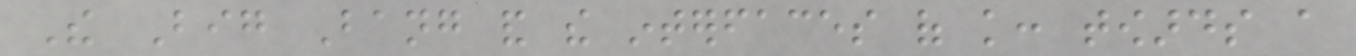The Big Bang and the interfaces of knowledge: towards a
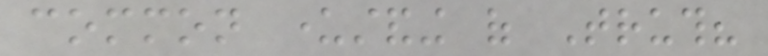common understanding of Truth?
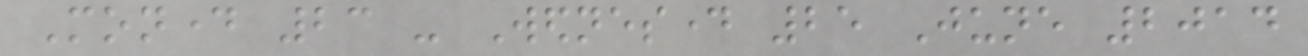Monday 23 - Wednesday 25 June 2014
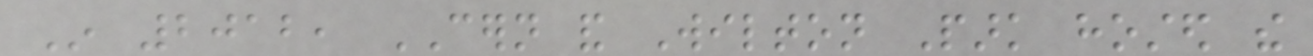In 2012, CERN and Wilton Park hosted the
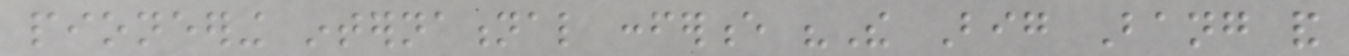pioneering international conference "The Big Bang and
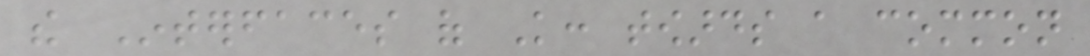the Interfaces of Knowledge: towards a common
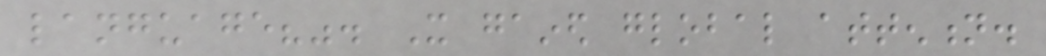language?". It gained global attention.
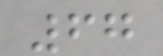67
